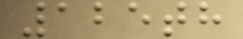125th
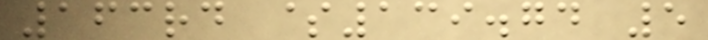163rd $139.74 5
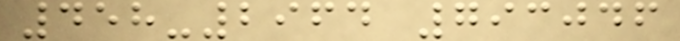458-2964 793046
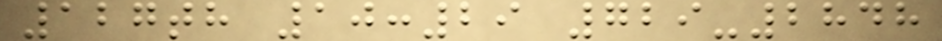127th 10:29 729-2848
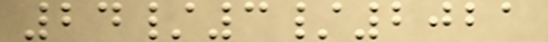24/3/2021
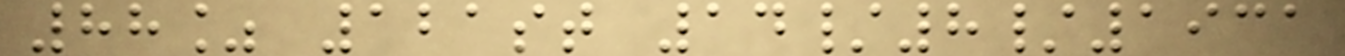88% 121st 14/8/1931
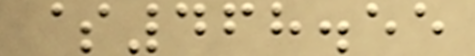$468.55
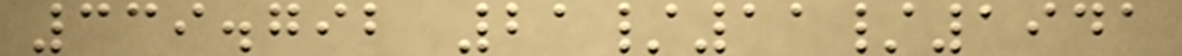339.792 21/11/1941
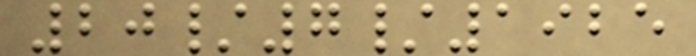20/7/1925
